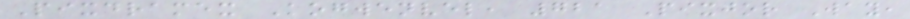Pixdramex Kogwenvel, 721 Pixjor Way,
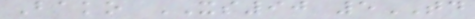Bako XS90 5TD
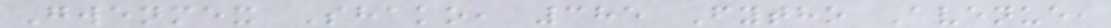Gwenmex Shako, 385 Fytho Avenue,
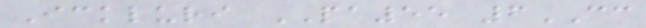Ickluri PA55 6CC
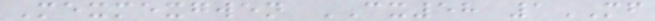Mexmexgwen CX58 1MF
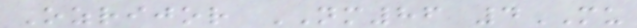Ozrijor NM86 4MU
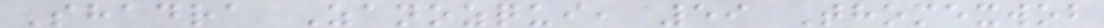Shadra Zanozqui, 59 Thomexwob
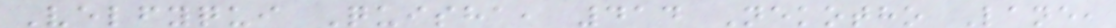Velfyqui Quisha, 414 Nekotho Lane,
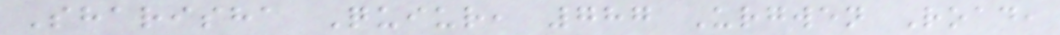Sharisha Quiur, 787 Urgwen Road,
